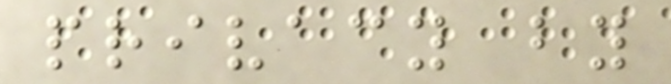privacy by
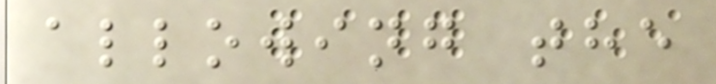allowing the
